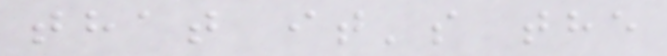that it's the
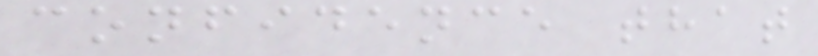confidence that
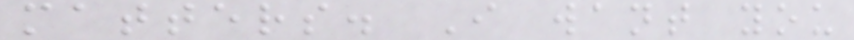matters. I want you
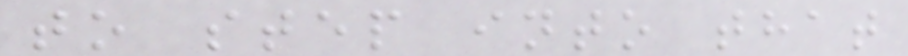to step into that
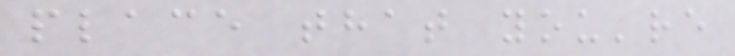place that you're
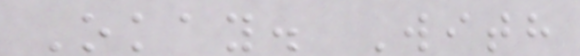Okay. With
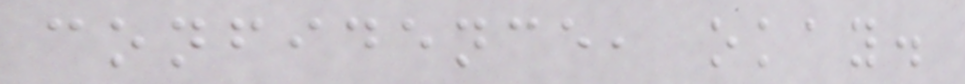confidence, okay.
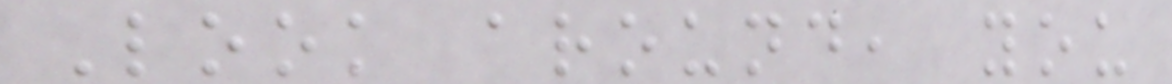Look around, you
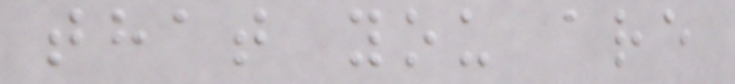that you are
